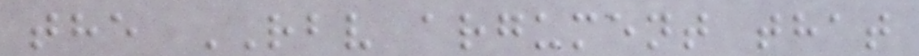the RBV argument that
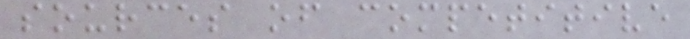sources of competitive
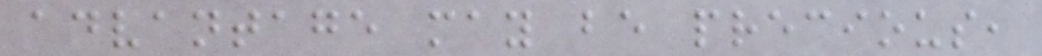advantage may be precious,
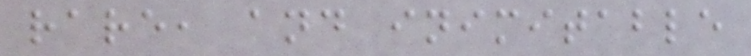rare, and inimitable
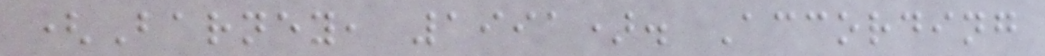(Barney, 1991). According
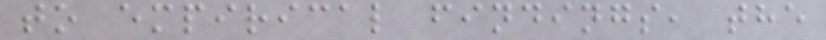to empirical findings, the
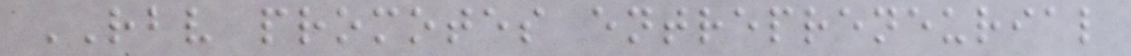RBV promotes entrepreneurial
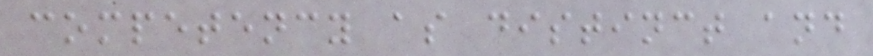competency as distinct and
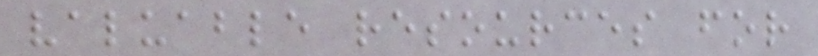valuable resources for
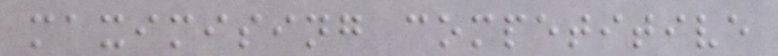maximising competitive
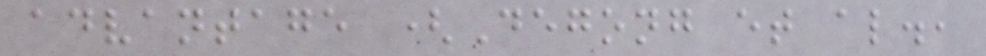advantage (Degong et al.,
